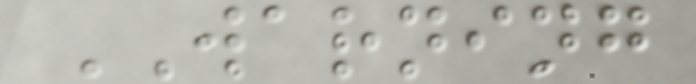WARNING
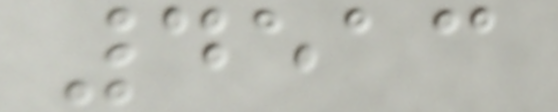4513
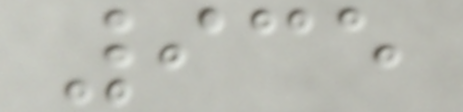935
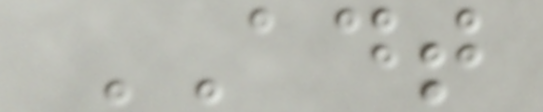ADT
